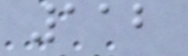112
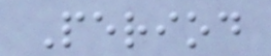Period
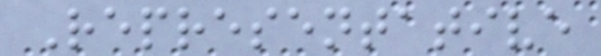Representative
